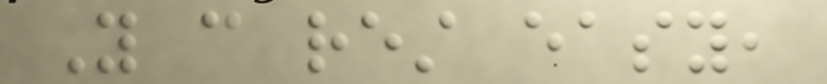You can rest easy,
